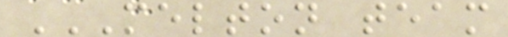MELTON TEAM
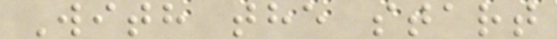With the start
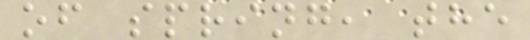of spring, the
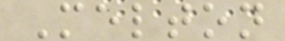Melton
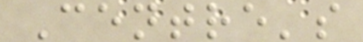Centre's
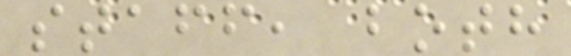staff, both
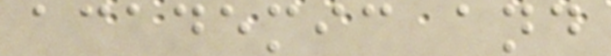academic and
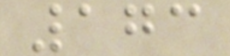173
